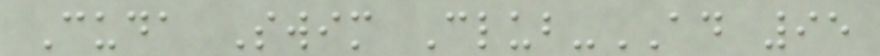Cuda Swim Club-AD 95
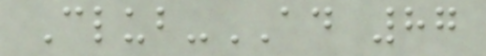Club-AD 87
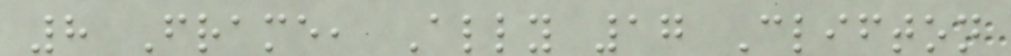8 Frame, Ally 17 Clifton
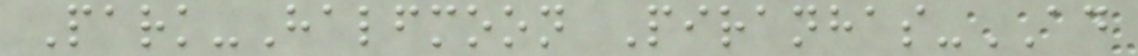Park-Halfmoon Piranhas-AD
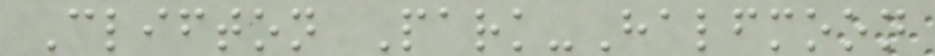Clifton Park-Halfmoon
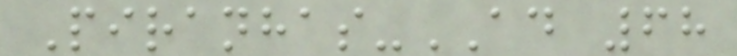Piranhas-AD 68
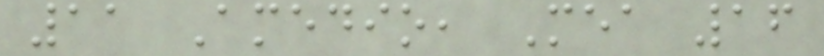11 Amedio, Mea 16
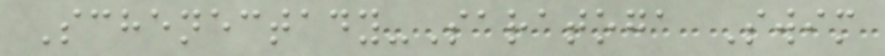Schenectady-Saratoga Swim
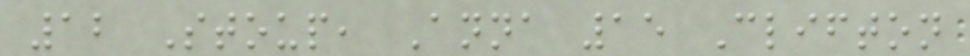12 Stoup, Anna 15 Clifton
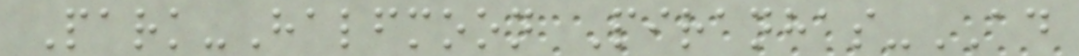Park-Halfmoon Piranhas-AD
